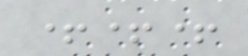+++
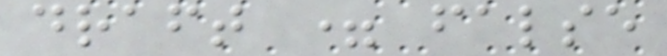draft = false
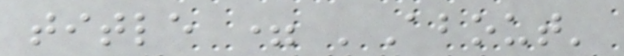title = 'About'
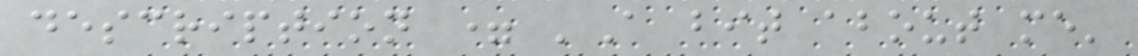description = 'A bit about me'
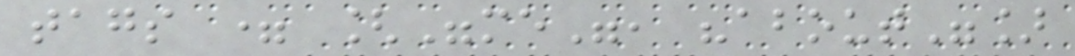tags = ["me", "about"]
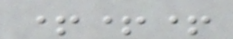+++
